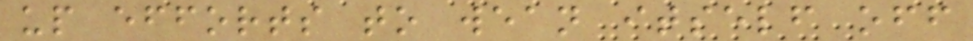up efforts to wean itself off
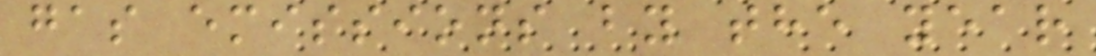gas emissions by the year
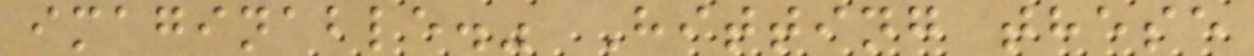imaginable." Hitting these
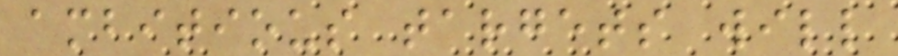ambitious targets will
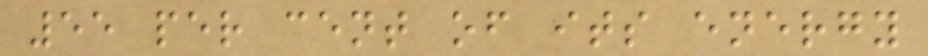55 per cent of its energy
